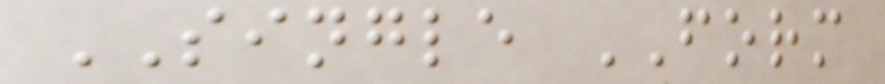SINGLE FORM
